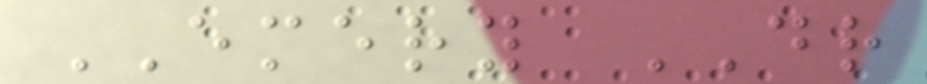EMERY DR
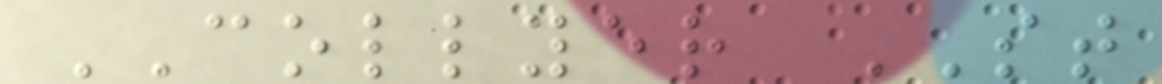COLLYER ST
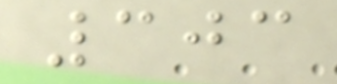303
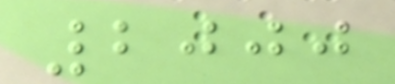2000
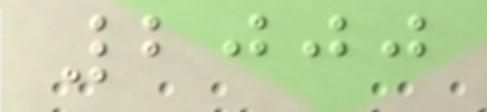2000
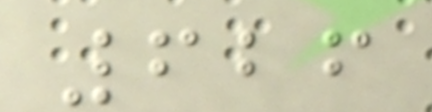626
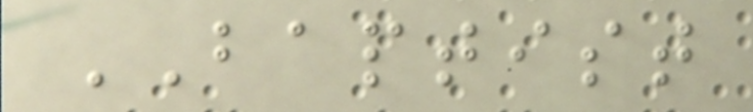BAPTIST
